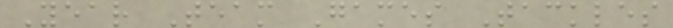Year Team Games Tackles
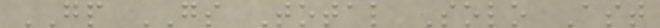GP GS Total Solo Ast
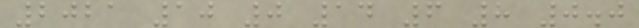2021 10 0 14 6 8 0.0
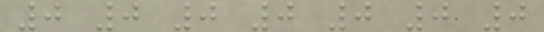0 0 0 0 0 0 0
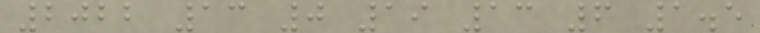2022 13 0 19 13 6 1.5
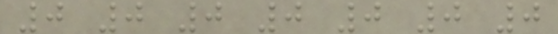0 0 0 0 0 0 0
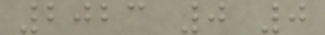2023 0 0
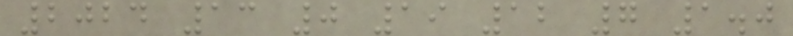2024 13 0 19 12 7 1.0
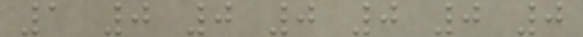1 0 0 0 0 0 0
